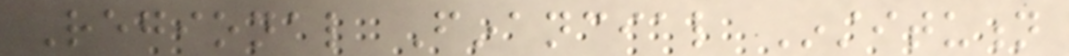Regional Financial Institution
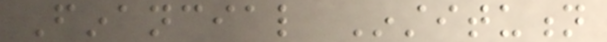Financial Institution
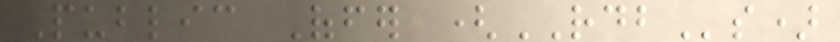Public Offer (RDBs)
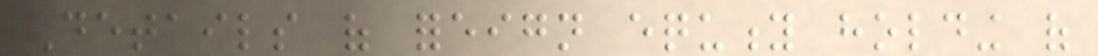Details of foreign equity holding of
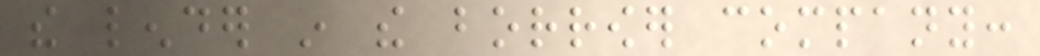the lender in the borrower company:
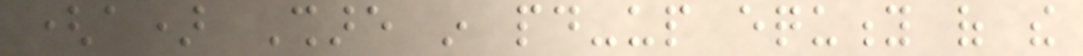(a) Share in paid-up equity of the
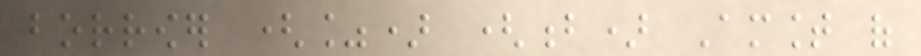borrower (%) (b) Amount of
